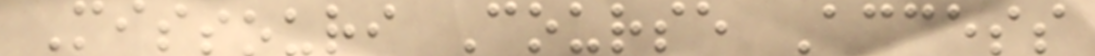Missouri Course Access
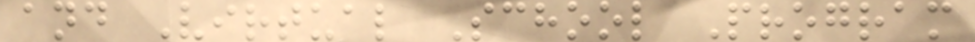and Virtual School Program
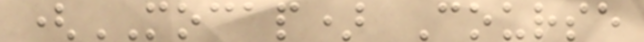(MOCAP) Course
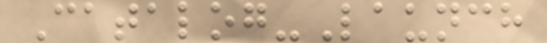Catalog-Launch
